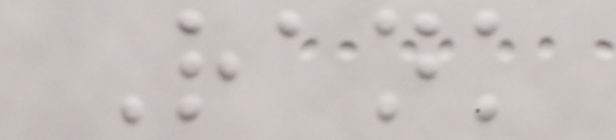Rank
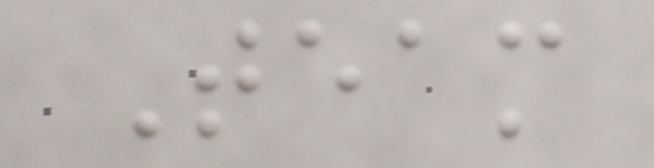Team
